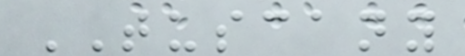TUSCANY
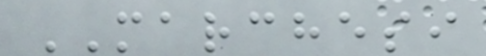MARCHESI
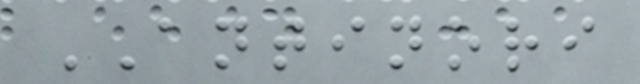ANTINORI
